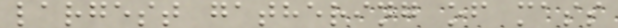largest gathering of mass
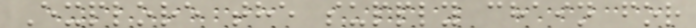Explore the supply chain for
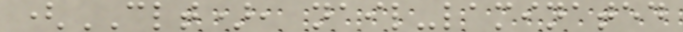(CLT), nail-laminated
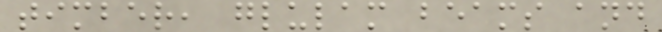timber, glulam beams and
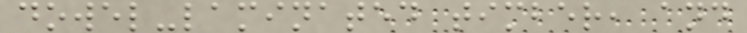dowel-laminated timber, and
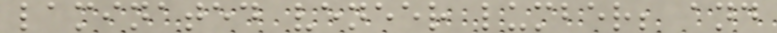laminated veneer lumber; and
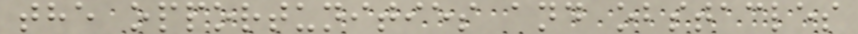the opportunities and obstacles
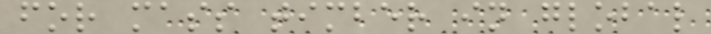for mass timber in global
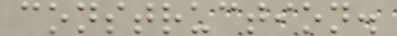construction.
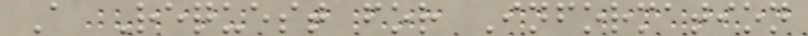A Request for Information
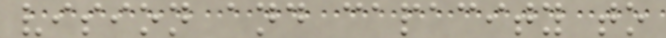vision and capacity to
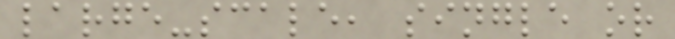large-scale, single or
